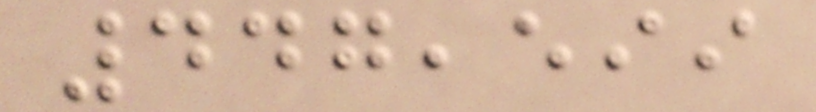447,599
